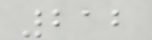212
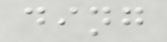ding
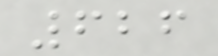626
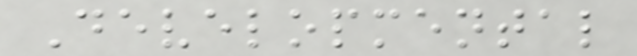Developmental
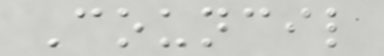Council
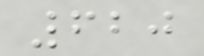620
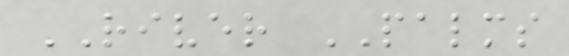RIVER PALMS
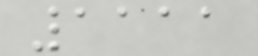1111
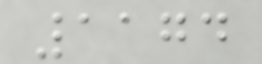1174
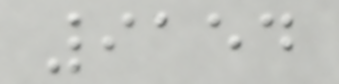9154
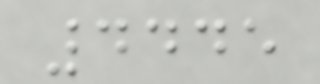4445
